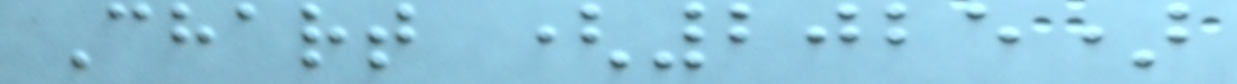Chart (2025)
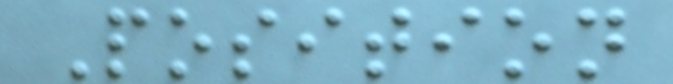Position
